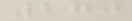270
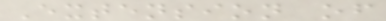Extension of
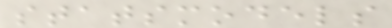statsmodels
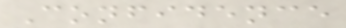Confidence
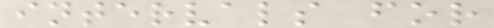intervals for
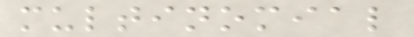multinomial
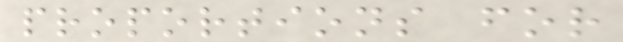proportions for
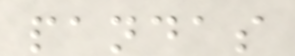pandas
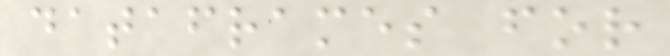dataframes for
